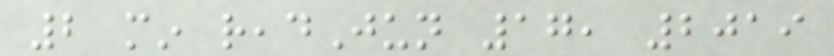2 min readJun 17, 2019
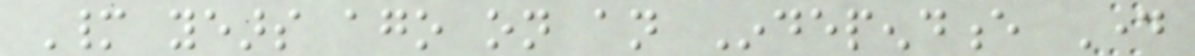Many years ago on an Independence Day
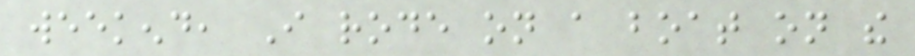weekend, I rode on a boat on the
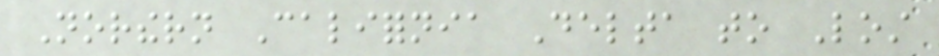Northern California Delta to Lost
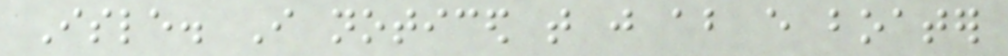Isle. I noticed that just about every boater
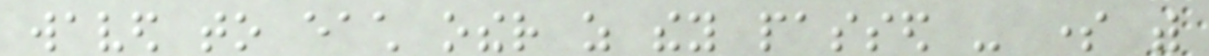waved to each other as they passed - some with
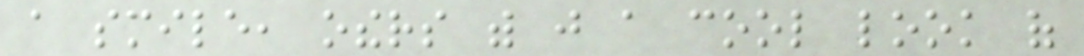a smile, others with just a cool look of
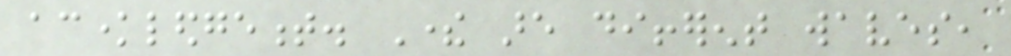acknowledgement. There are different waves,
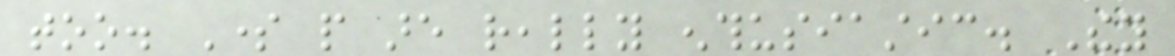too. Some people are really enthusiastic. They
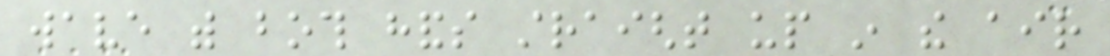wave with both hands straight up in the air
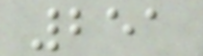251
